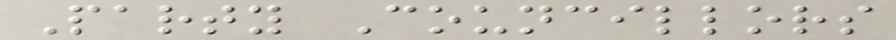Party Councillors
